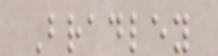Bradley
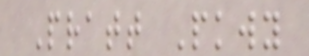Pratt Pkwy
